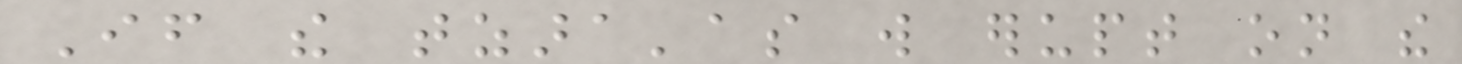If the tzara'as will erupt on the
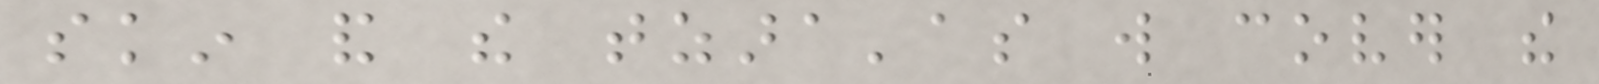skin and the tzara'as will cover the
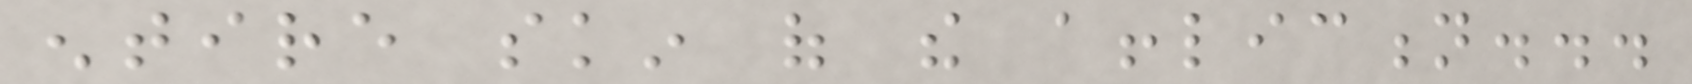entire skin of the affliction...
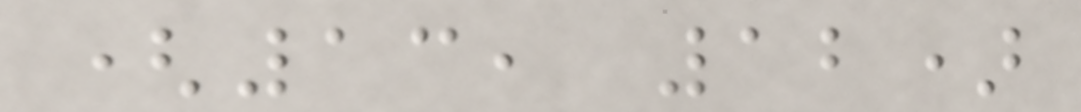(13, 12)
